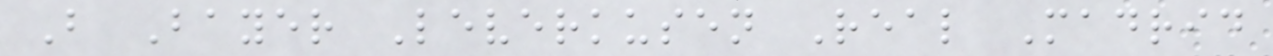B Bayer Leverkusen Real Madrid
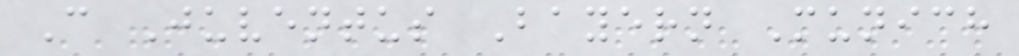C Juventus Bayern Munich
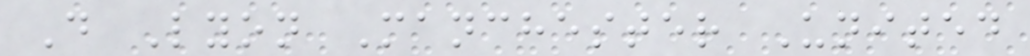D Lyon Manchester United
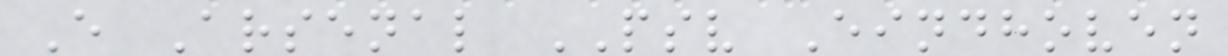E Arsenal PSV Eindhoven
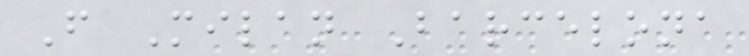F Milan Barcelona
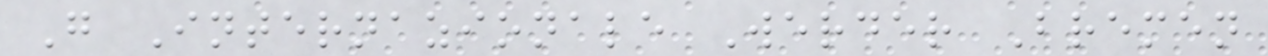G Internazionale Werder Bremen
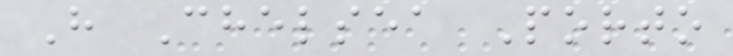H Chelsea Porto
